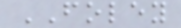FOLEY
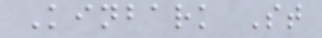Kinbark St
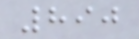890
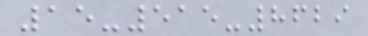15-515-8629
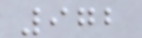972
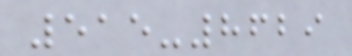515-8629
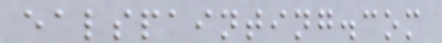ealspainting.com
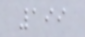199
